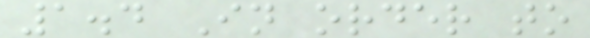1.4 In order to
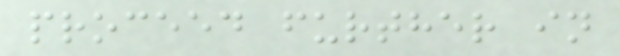proceed further in
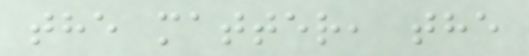the matter, the
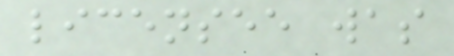licensee was
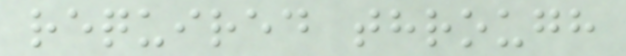required through
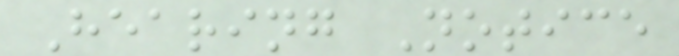Hearing Notice
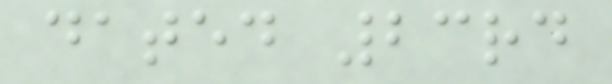dated 23rd
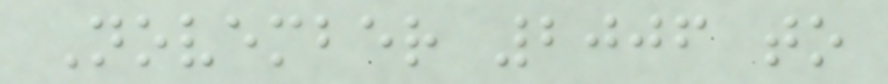November 2006 to
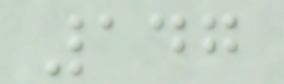147
